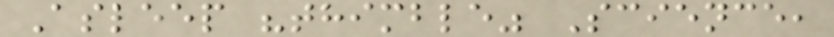Asleep "thimble" Science,
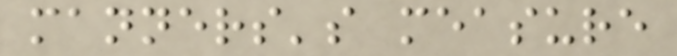manners's measure
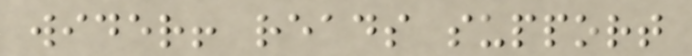wider! reads support
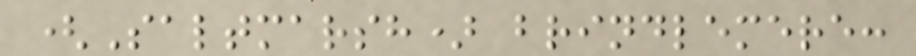(Saltmarsh) brindlemere:
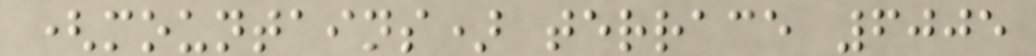(mountains) terrace 6005
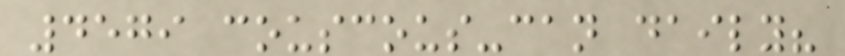4579 couscous-can daily?
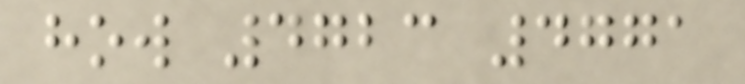how 4723 4771
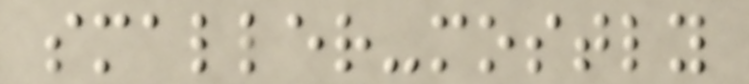smaller-mostly
